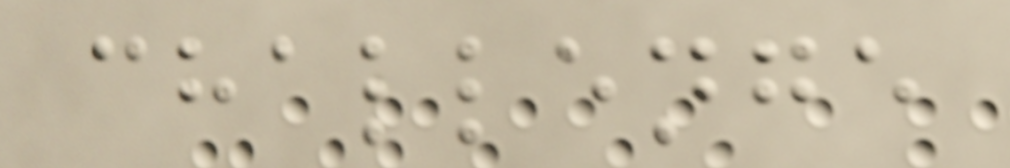challenge
